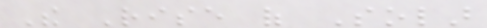The Rise of Solar
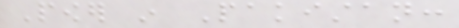Power in Pakistan:
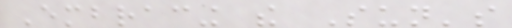Embracing the Sun's
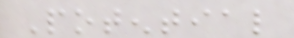Potential
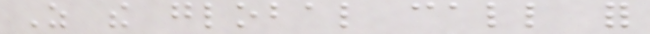As the global call for
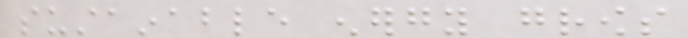sustainable energy grows
